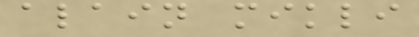alain mikli
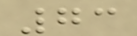73
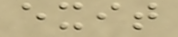exit
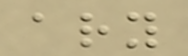ary
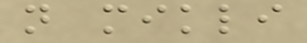n mikli
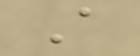A
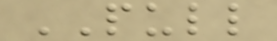PULL
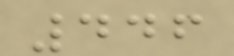446
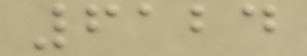6124
